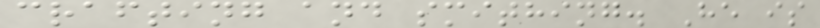crafting and smithing. He is
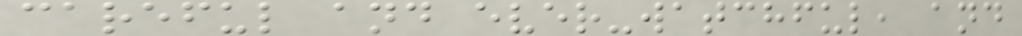careful and ever-watchful, and
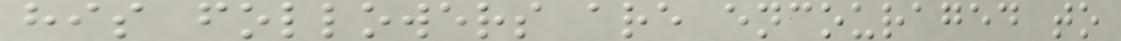his followers are encouraged to
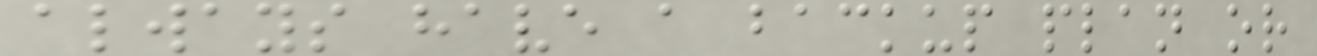always have a backup plan or
